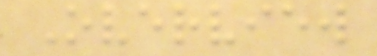Overview
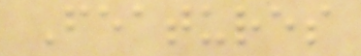Features
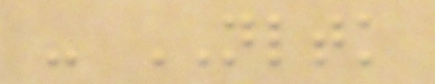- NLTK
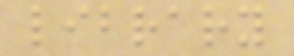library
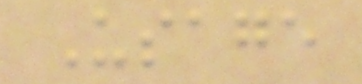Usage
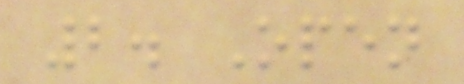2. Open
